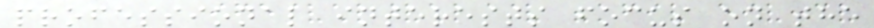professional interests focus on the
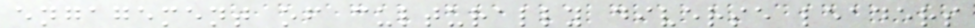engagement of culturally diverse leaders
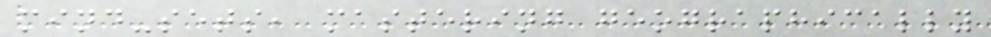mind-sets, mastering geographically
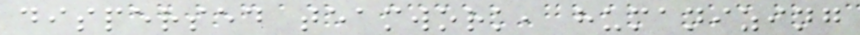dispersed teamwork, humanizing
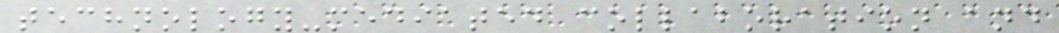technology-mediated collaboration and
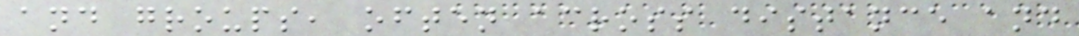and groups, often across distance and
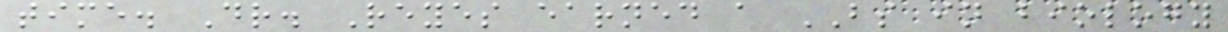time. Dr. Reyes earned a BS in biology
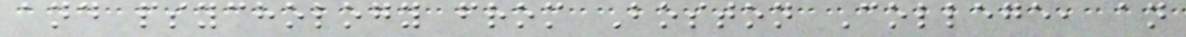and psychology from Boston College, an
